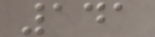141
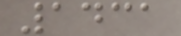1431
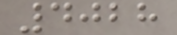4028
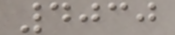4030
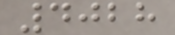4028
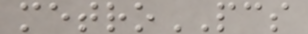metroPCS
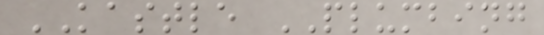KASTLE PLUMBING
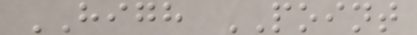HIGH POINT
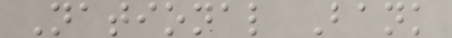National Bank
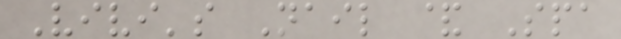Vivi's Nail & Spa
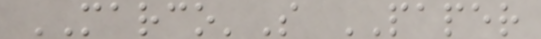MARCO'S PAPER
